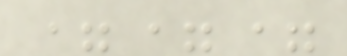===
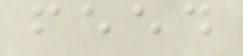feed
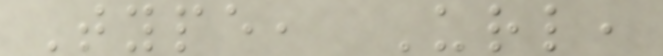Type, Url,
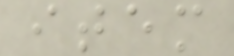item
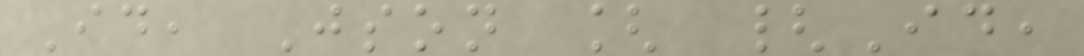Id, Json [ {Id,
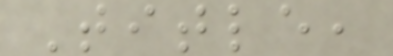Title,
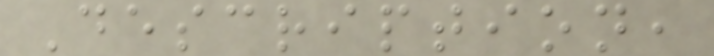Description,
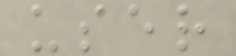user
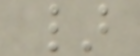}
